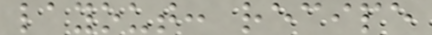layout: recipe
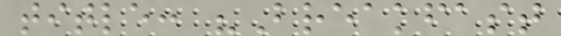title: "Breakfast
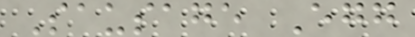Sausage Egg
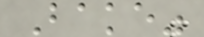Bake"
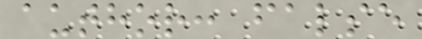author: false
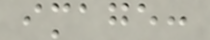image:
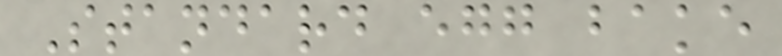Standard egg bake
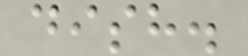dish.
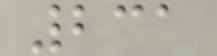231
